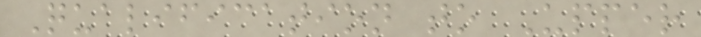Qualification to Upper
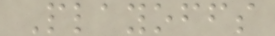Playoffs
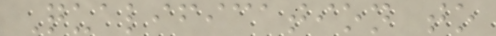Qualification to
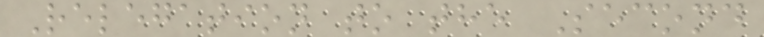Relegation to the Second
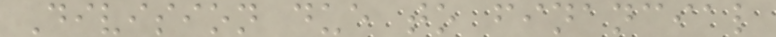Division due to financial
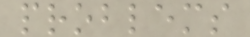problems
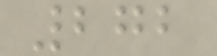272
